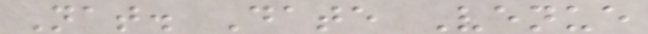Nat. Date Venue
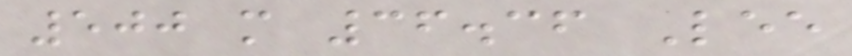500 m 36.36 Lee
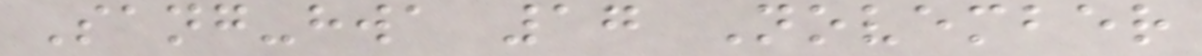Sang-hwa 17 November
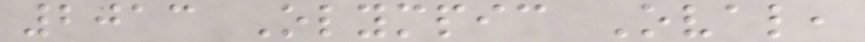2013 Olympic Oval,
